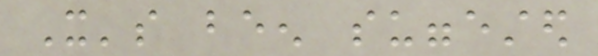It's been suggested
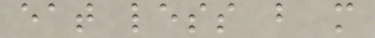eat less but more
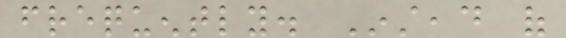frequently. Instead of
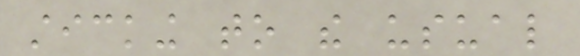sticking to the usual
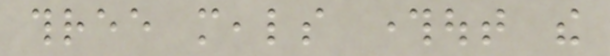three meals throughout the
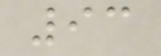93
